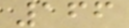166
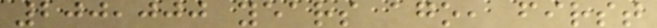200,000 years ago, first
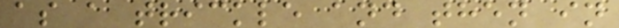as a trickle and then in
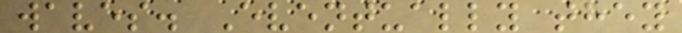waves. Eventually they
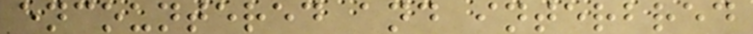encountered and interbred
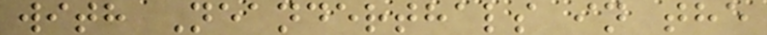with Neanderthals in the
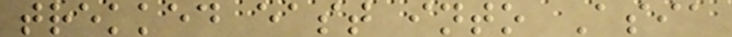trekked east into Asia
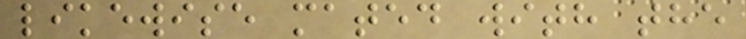likewise mated with the
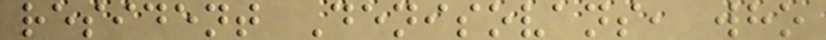resident Denisovans, who
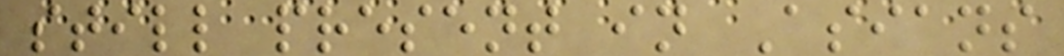still present in Asians
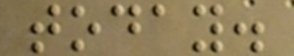today.
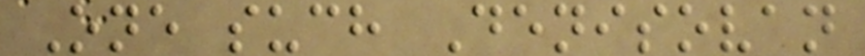One such Denisovan
